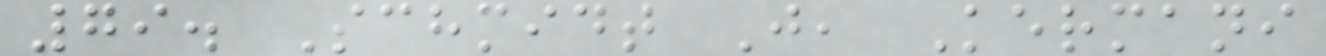79. Schmidt J, Kermani
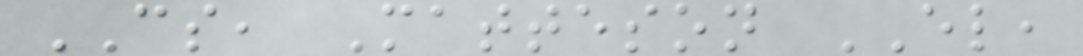CS, Matteson EL,
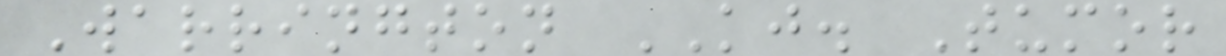Warrington KJ. Tumor
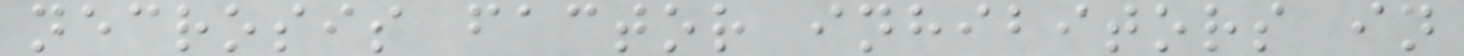necrosis factor inhibitors in
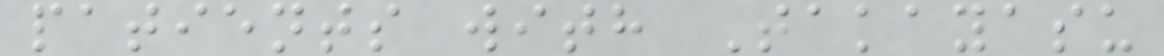patients with Takayasu
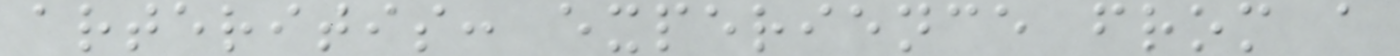arteritis: experience from a
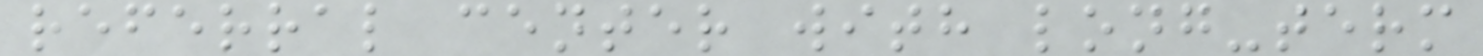referral center with long-term
